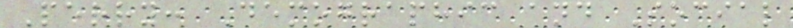Perry: Demographic and Social
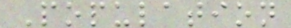Population
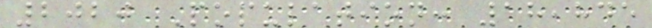2020 Population: 18,845
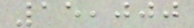15,000
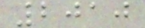2010
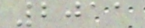2011
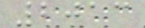2013
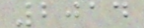2014
